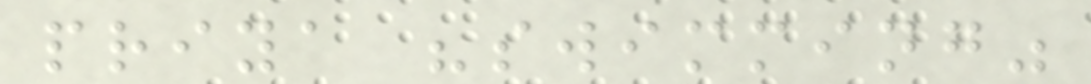priya "swimming"
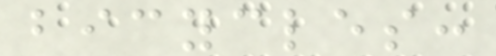bicycles:
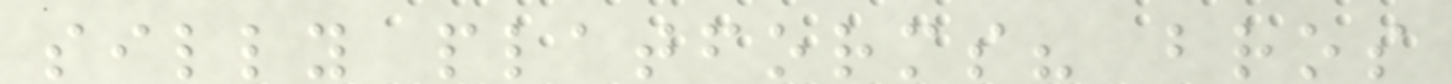silly platforms? bros
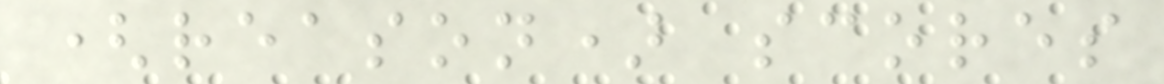(reason) scores
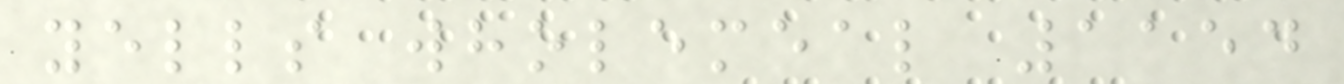yells wholemeal 1154
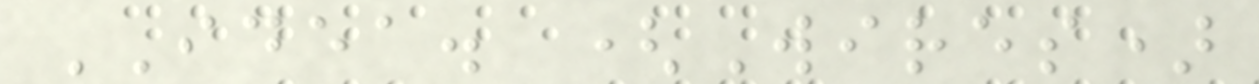IDEA. (Wires)
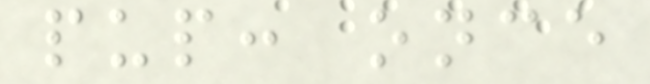pup: once
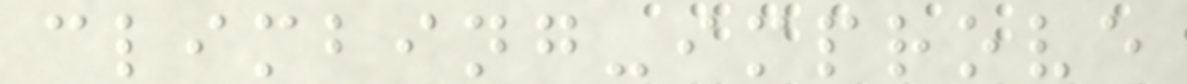climbing-improve
